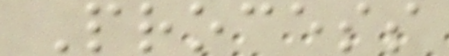Process
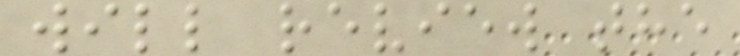will review the
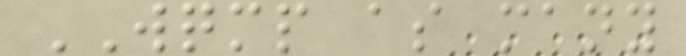WQMP as many
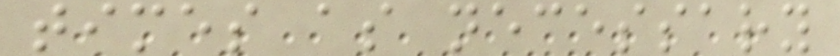times as necessary
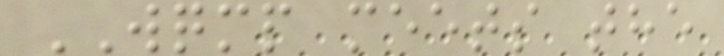WQMP meets the
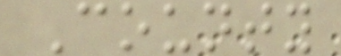County
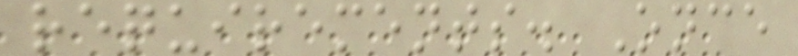requirements. Once
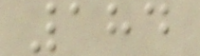184
